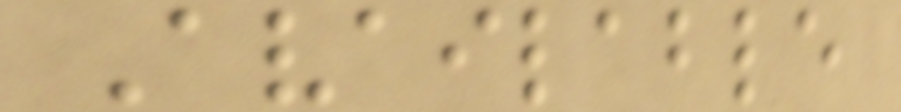Available
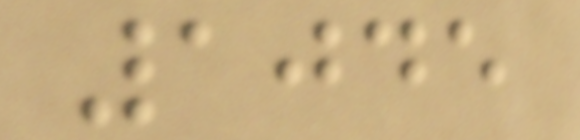1045
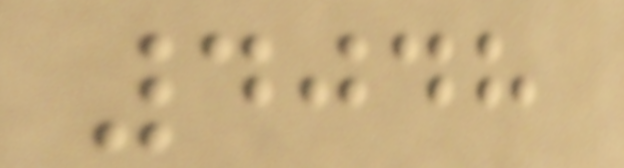4048
